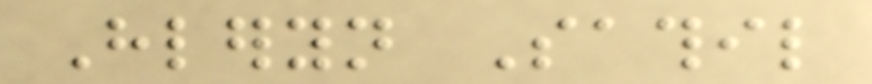Hleryn Sathil
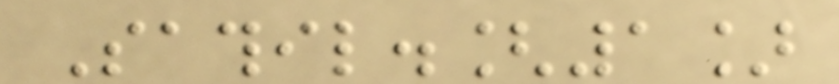Sathil.[1]
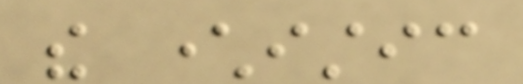the characteristic
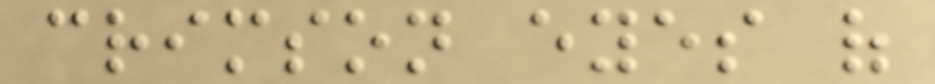crimson eyes of
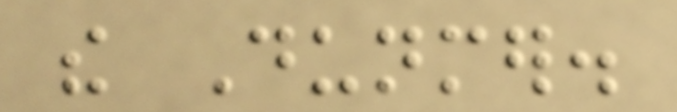the Dunmer.
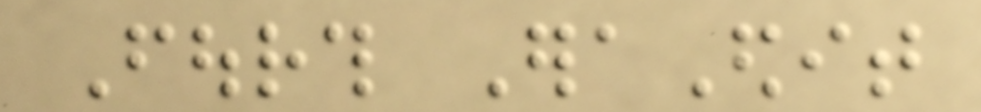Fourth EraEdit
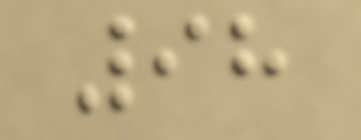98
